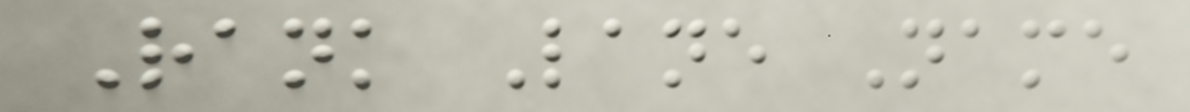Rank Lane Name
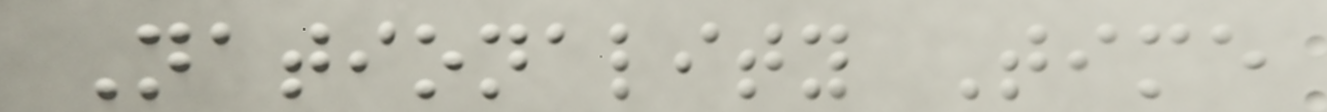Nationality Time
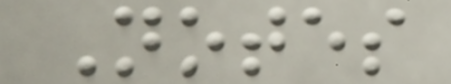Notes
